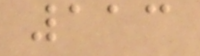113
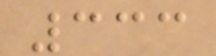333
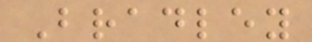Bradley
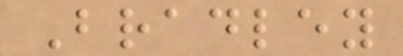Bradley
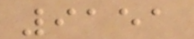9151
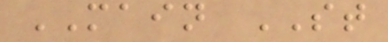MAIN ST
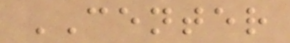CENTER
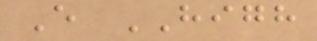E HIGH
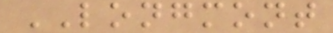LONGMONT
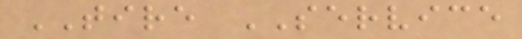TIRE SERVICE
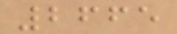2665
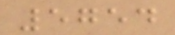5754
